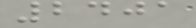2401
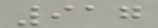917
